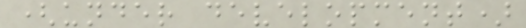(under development)
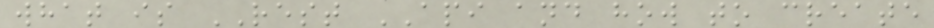what is REST API and how to create
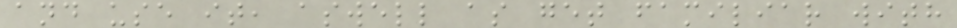and use it, aswell as get familiar with
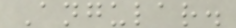Angular.
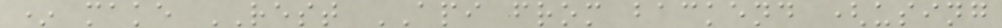* make REST API from backend (using
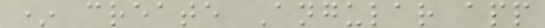* create Angular app
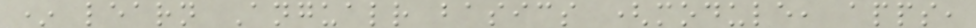* learn Angualr basics (module, apps,
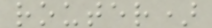router)
